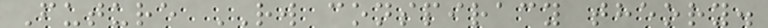Future RW conspiracy theory.
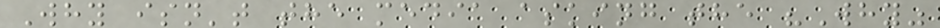Why isn't the media asking the "Why"
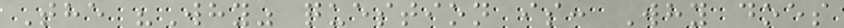The "Why" question is: Why does
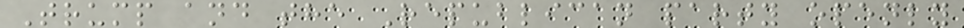Trump and the Republican party openly
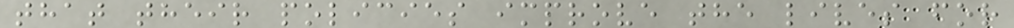that their policies improve the lives for
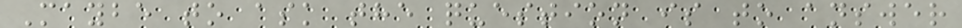Maybe to ask the question is to answer
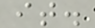it.
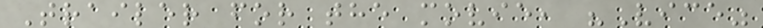Trailer for the movie, "Vice"
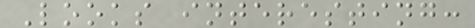Looks interesting:
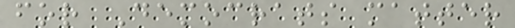for Democrats matter
